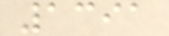1391
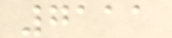7111
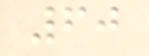60
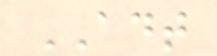ADT
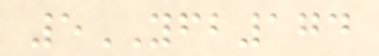5YFB174
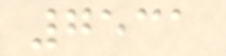7531
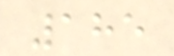185
